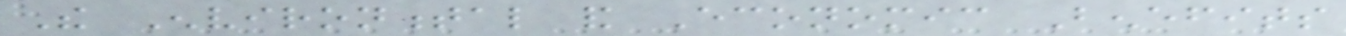The Environmental and Economic Benefits
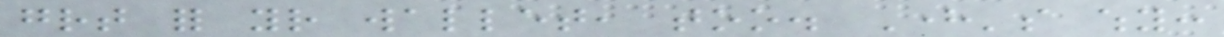great for your wallet, too. Here's why:
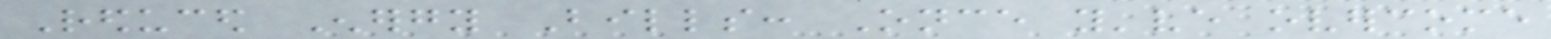Reduced Energy Bills: Once you've overcome
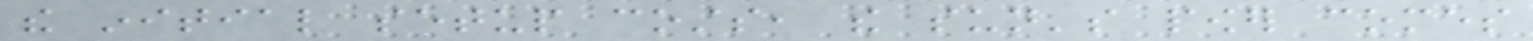the initial setup costs, the sun's power comes
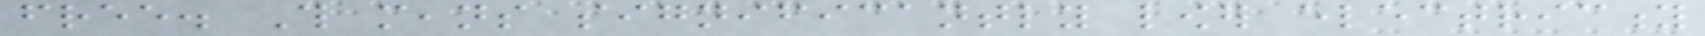free. This means significantly lower electricity
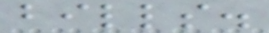bills.
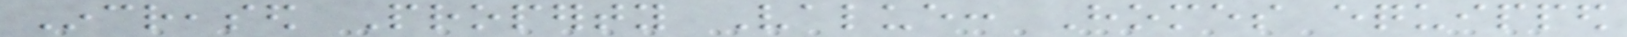Increased Property Value: Homes equipped
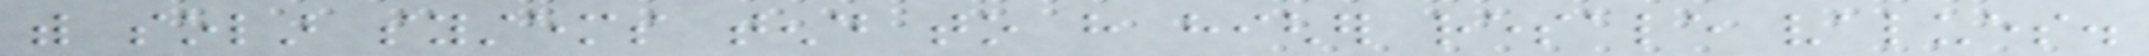with solar systems tend to have higher resale values.
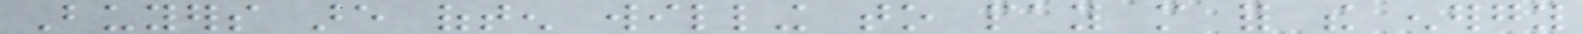Buyers are often willing to pay more for the energy
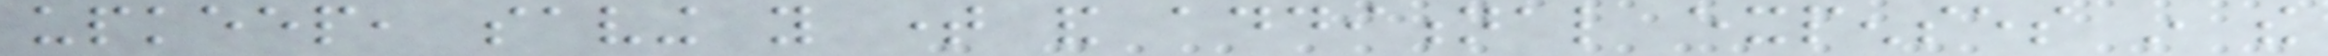upkeep, saving you time and additional expenses in the
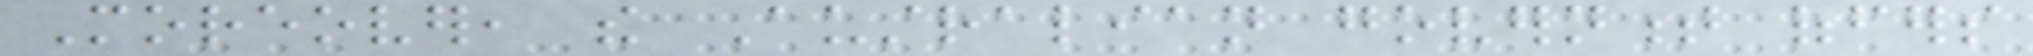Moreover, the Australian government offers
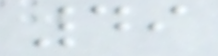49
